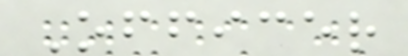Officer
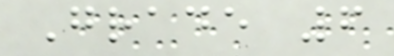Grade 6
